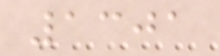1301
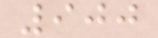900
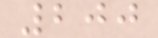200
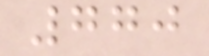770
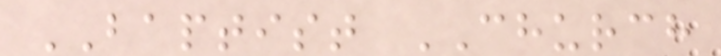BAPTIST CHURCH
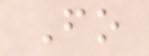Fo
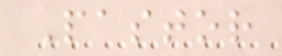Pastor
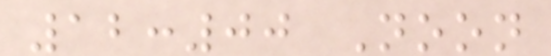12:00 Noon
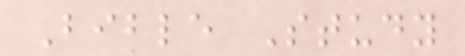Bible Study
